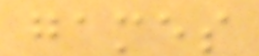games
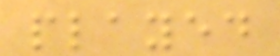played
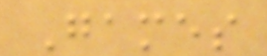Games
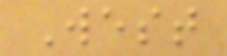West
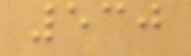530
